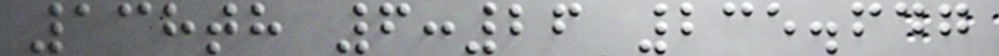138th 6:26 235.647
